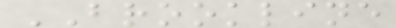BROOKLINE
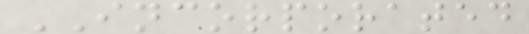INCORPORATED
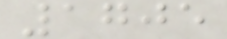1705
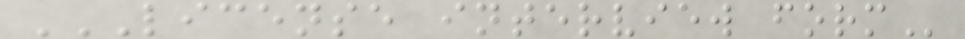LICENSE INTERVIEW FORM
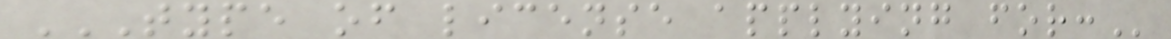TYPE OF LICENSE APPLYING FOR:
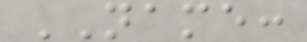NAME:
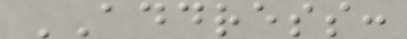ADDRESS:
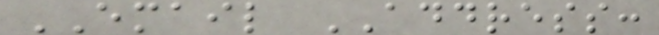EMAIL ADDRESS:
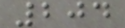204
